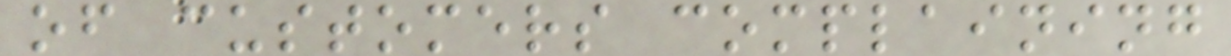of customers complaining
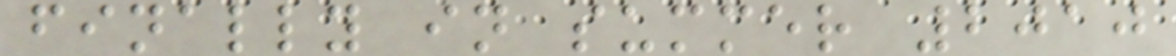finally in summer 2010
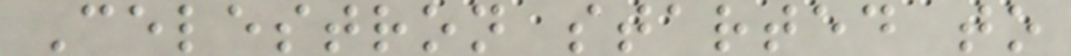Celestron started to
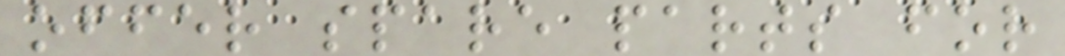offer spare parts for
